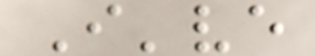I've
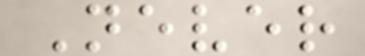Never
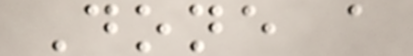Done a
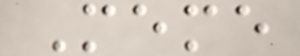Meme
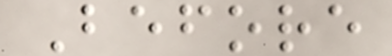Before
